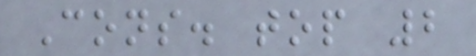Cons. top 2
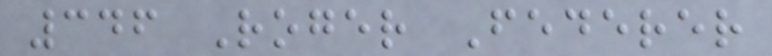346 Roger Federer
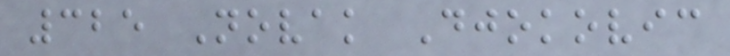325 Novak Djokovic
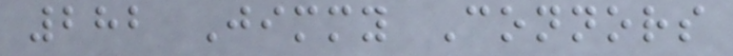282 Jimmy Connors
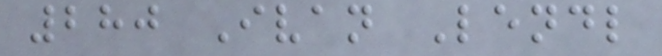280 Ivan Lendl
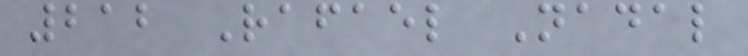212 Rafael Nadal
